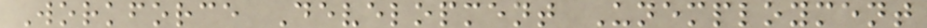Workforce Development Unemployment
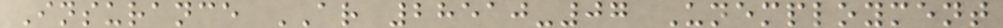Insurance AR 28510-07 Unemployment
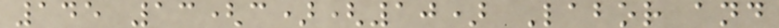145 13(c)(10) Labor and
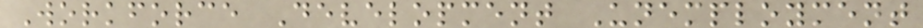Workforce Development Unemployment
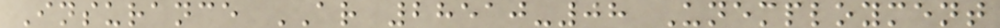Insurance AR 28510-08 Unemployment
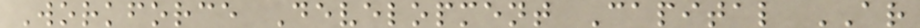Workforce Development Capital AR
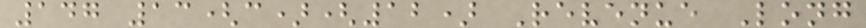147 13(c)(12) Revenue Long
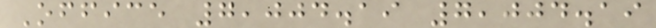Office 7,004.19 7,004.19
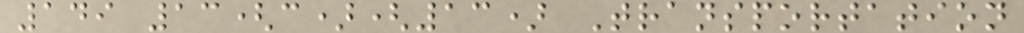149 13(c)(13) Transportation
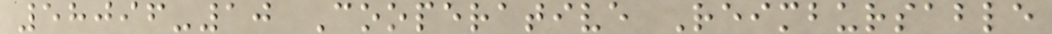58096-10 Cooperative Reimbursable
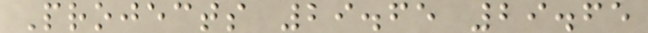Projects 29.65 29.65
